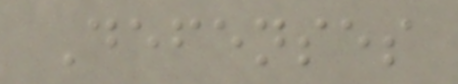Defenses
